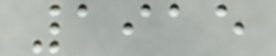1915
